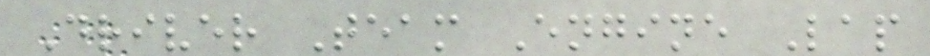Driver Team Engine Lap
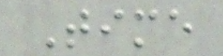Time
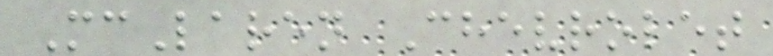McLaren Chevrolet
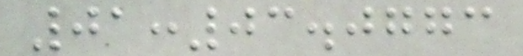01:03.0773
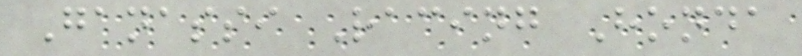Ganassi Racing Honda
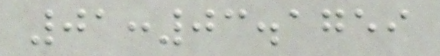01:03.1759
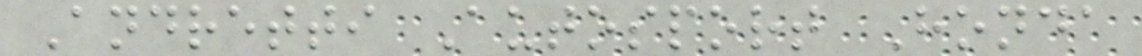Andretti Autosport Honda
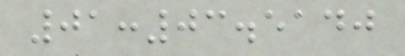01:03.5140
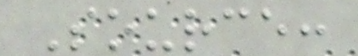Source:
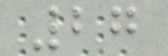27
